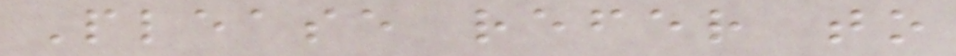Please refer to
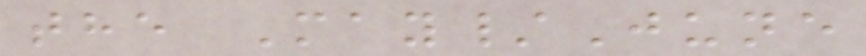the May/June
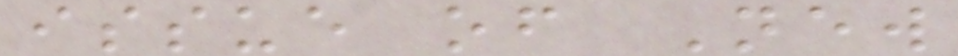issue of New
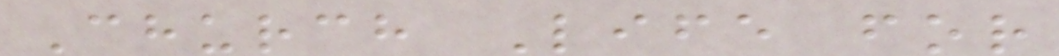Church Life for
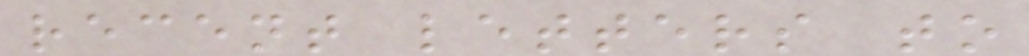recent letters to
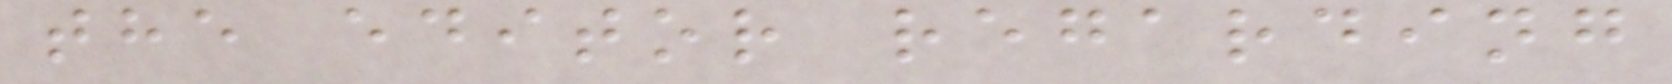the editor regarding
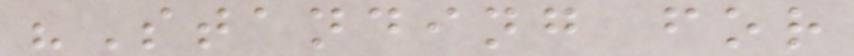"Standing for
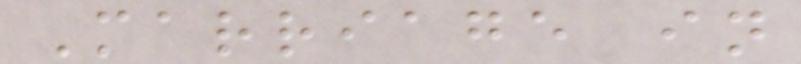Marriage in
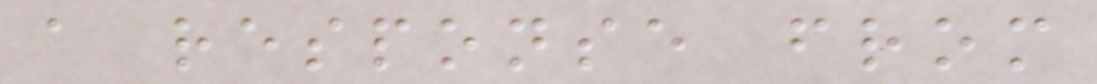a response from
